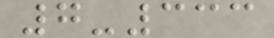7-333
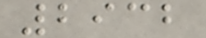2932
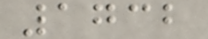1732
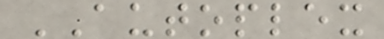AUTOPLEX
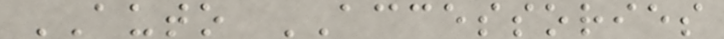AUTO ACCESSORIES
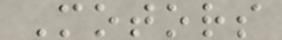Motors
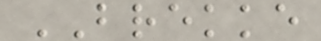BREKKE
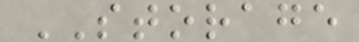STORAGE
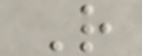R
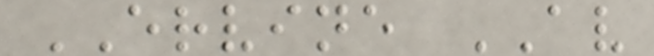ERVINE AV
